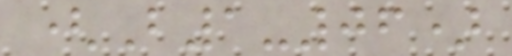(B1-06)
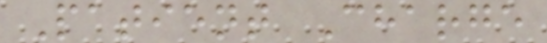Patient Charge
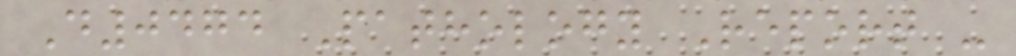D0474 Pathology Report -
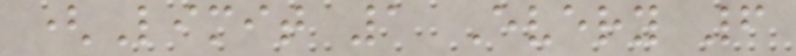(Limit 1 Every 6
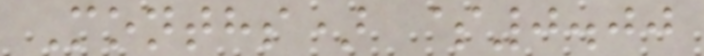Months) $0.00
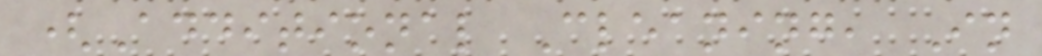(Additional Cleaning, In
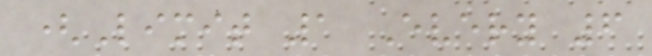(Limit 1 Every 6
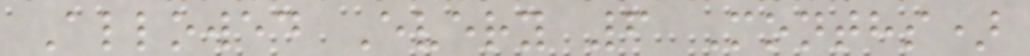Allowed Every 6 Months)
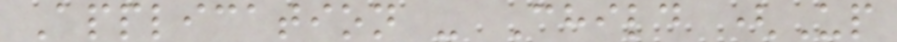Application - Child (Up
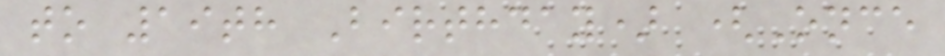to 19th Birthday) (Once
